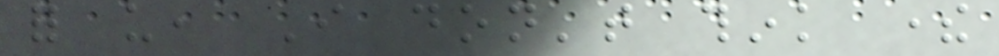for us, I don't think there
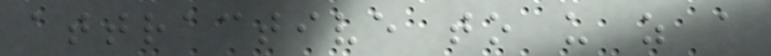attractive to us as a
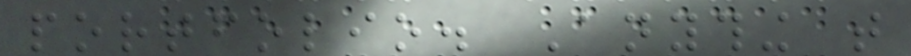portfolio. Anything that
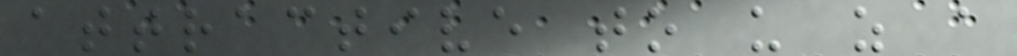attractive to us as a
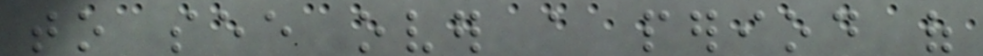to see over a period of
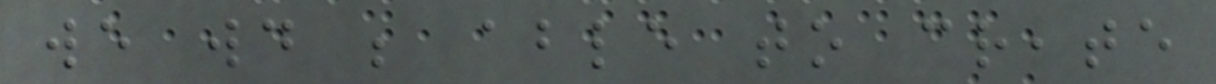we would be able to create
